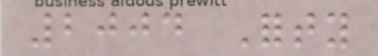2004 Forty
